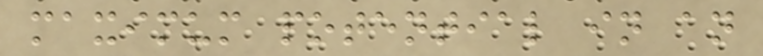maximum potential in an
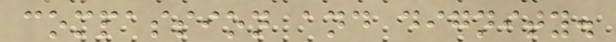compassion and dignity.
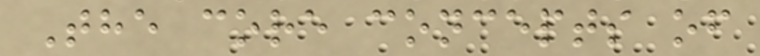The core concepts of
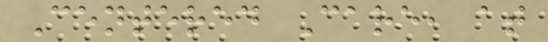Centered Care, at
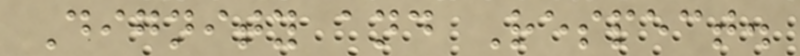Dignity and Respect.
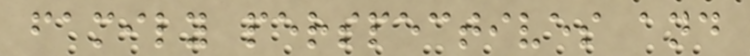family perspectives and
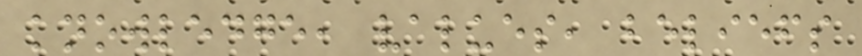knowledge, values, beliefs
